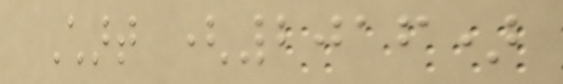Chart (2016)
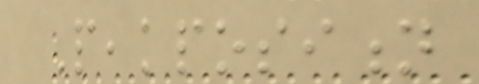Peakposition
